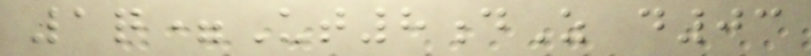1q=Ut8dZ d03
